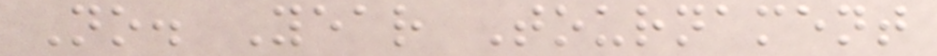No. Year Tournament
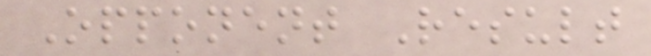Opponent Result
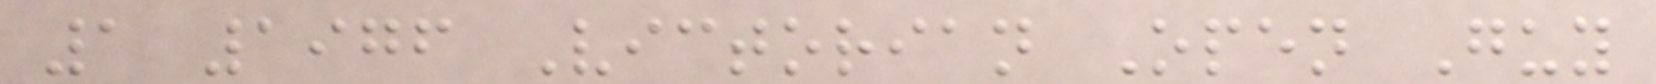1 1976 Victorian Open Guy
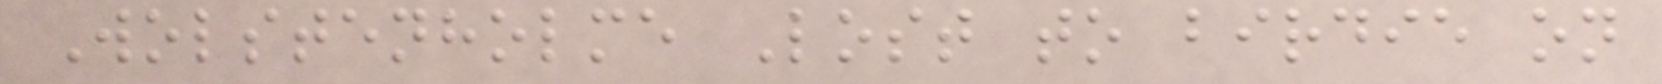Wolstenholme Lost to birdie on
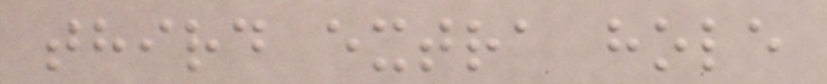third extra hole
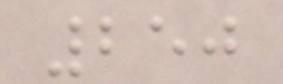250
